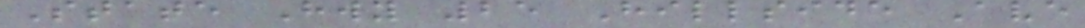State Hwy 25 Hillside Ave
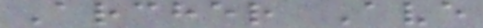Archer Ave
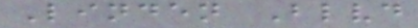Linden Blvd
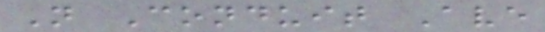N Conduit Ave
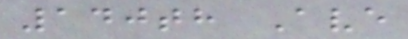140th Ave
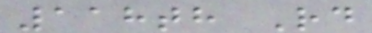118th Rd
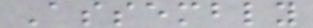Assembly
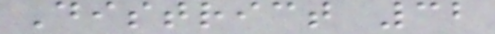District 32
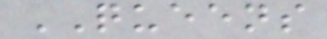QUEENS
